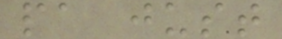pa just
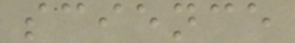science
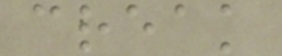creak
